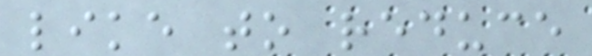like to reduce
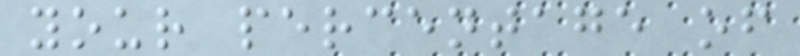your percentage of
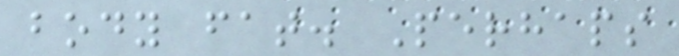body fat. Perhaps
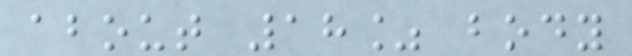about 18% body
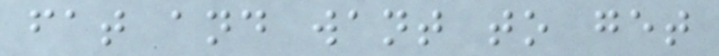fat and want to get
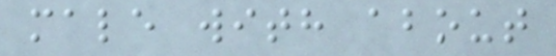male with about
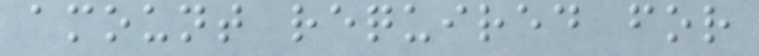amount required for
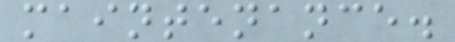maintenance.
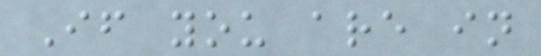If you are in
